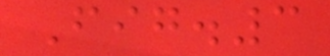Fig.3
